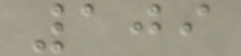109
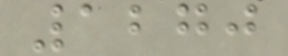1270
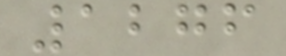1276
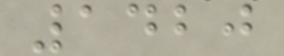1420
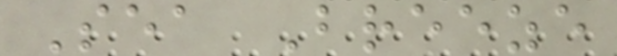Sea Breeze
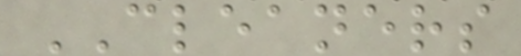CLEANERS
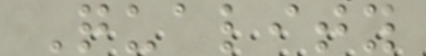Quality
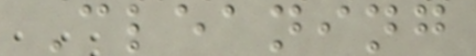Cleaning
